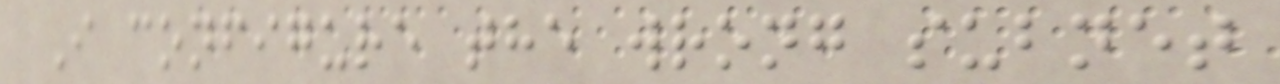I configure the wrong subnet
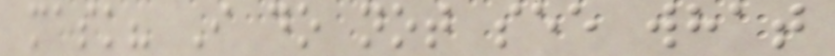mask? I do not see what
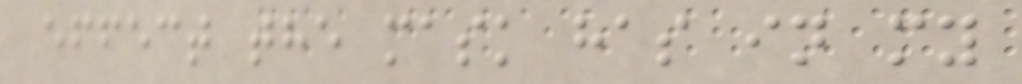effect the mask has in my
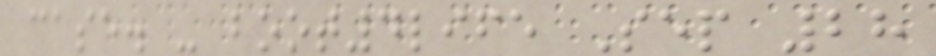case. - boot4life Sep 28
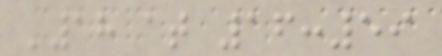'18 at 16:59
